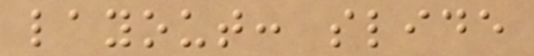layout: slide
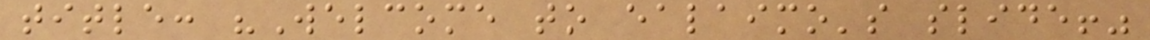title: "Welcome to ealaimo's slide!"
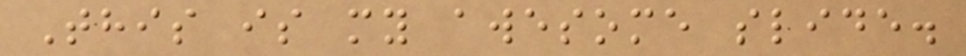This is my awesome slide.
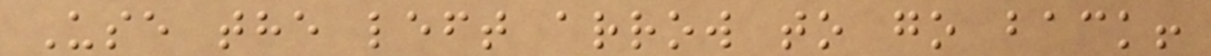Use the left arrow to go back!
